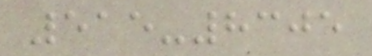515-8305
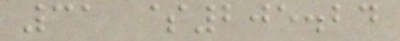31 $205.24
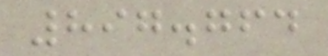897.764
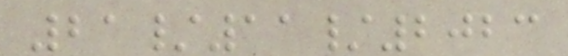21/11/2023
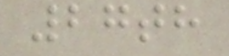27th
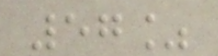57%
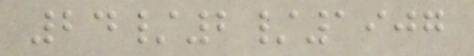24/2/1907
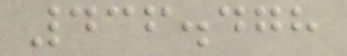436.478
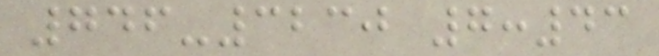746-3230 7:43
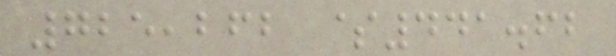725,262 $441.62
